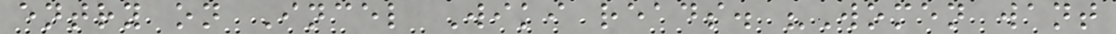entry on Incel Wiki reads. "Women want
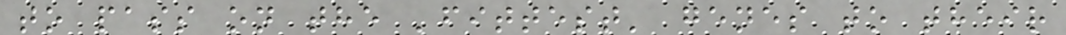to pass on the 'fittest' genes to their
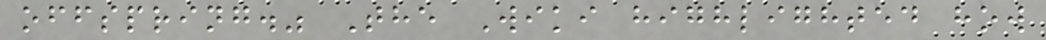offspring." The Wiki highlighted how
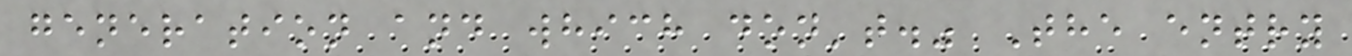generation and which don't." The entry
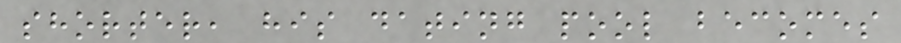shorter, his dating pool becomes
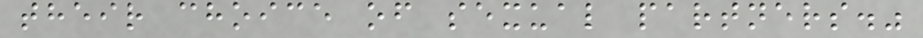their choice of sexual partners."
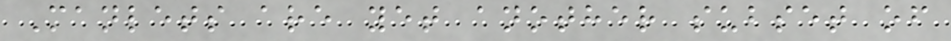Manlets are yet another subset of
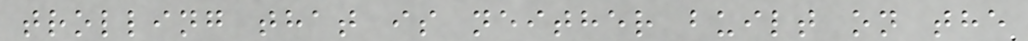trolling that is neither built on the
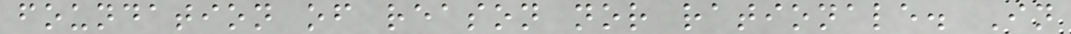foundation of reason nor rationale. In
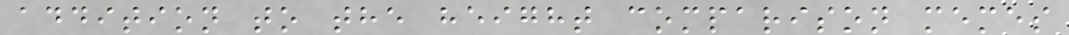addition to the height comparison memes
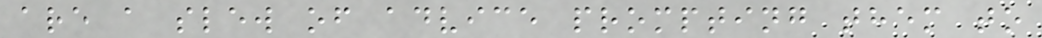are a slew of advice prompting them to
